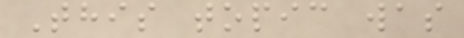This topic was
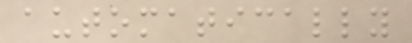automatically
